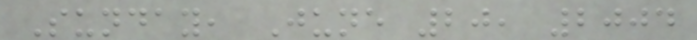Sunday, June 20, 2004
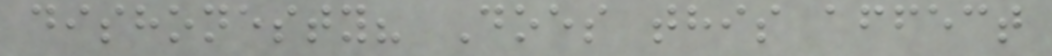dishonesty? Does this affect
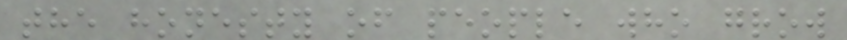the honesty of people who grow
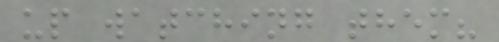up watching them?
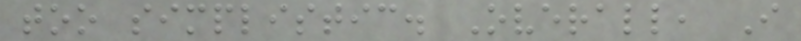too simplistic. Overall, I
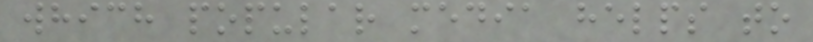which popular media helps to
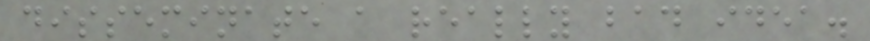disseminate a really bad idea.
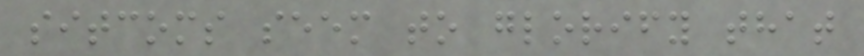sitcoms seem to glorify that
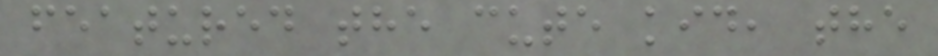featured the cute kid, the
